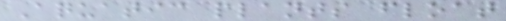Aquatic plants float
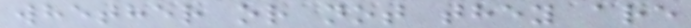whether or not they are
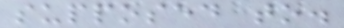supposed to.
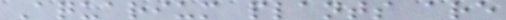Aquarium plants are
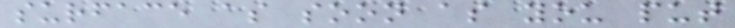surface as soon as you put
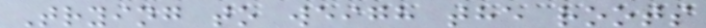Trying to weigh the roots
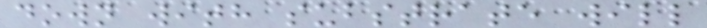down with substrate will
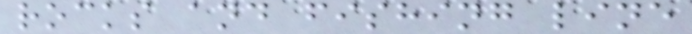rocks and fishing line
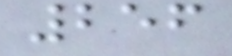256
